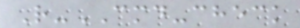R-CMD-check
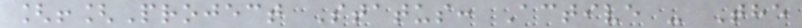[![Project Status: Active - The
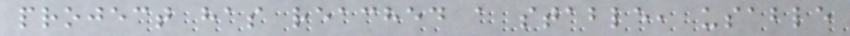project has reached a stable, usable
